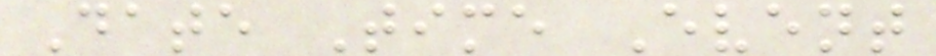Date Time Event
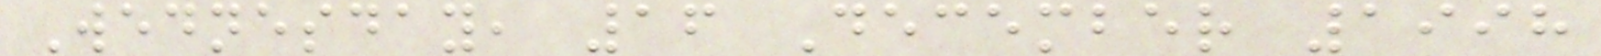Wednesday, 16 December 1998
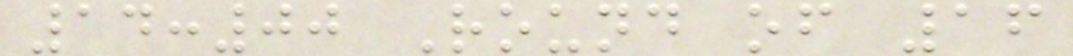14:00 Round of 16
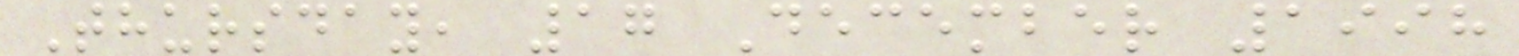Thursday, 17 December 1998
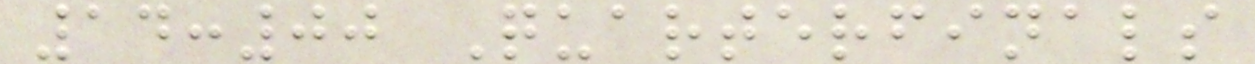14:00 Quarterfinals
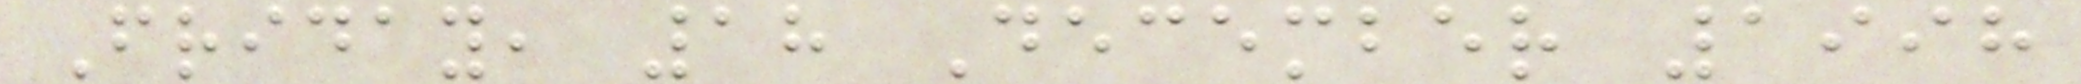Friday, 18 December 1998
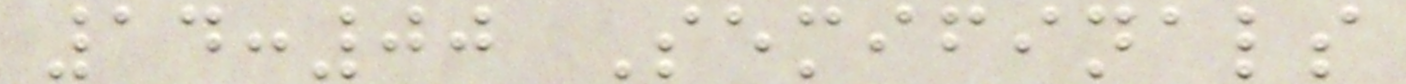14:00 Semifinals
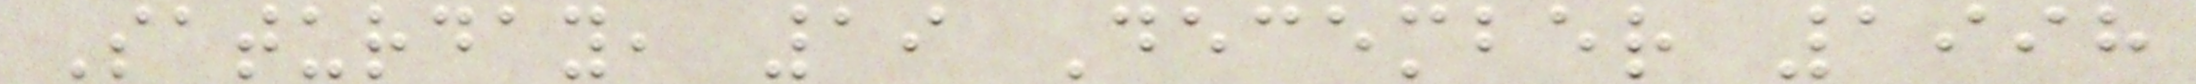Saturday, 19 December 1998
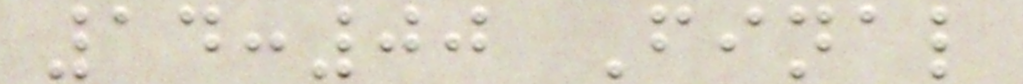14:00 Final
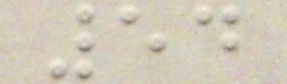54
